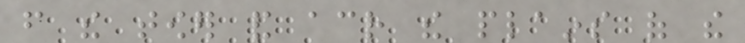from the tower and across the plains of the
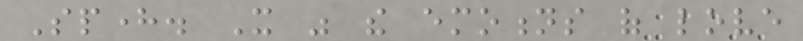Sphere. It was the emotions of love
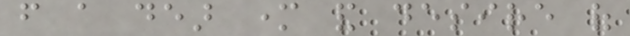from a dear mother and desire of
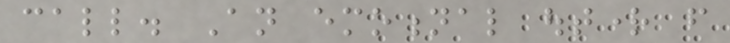call. An emotional outright from
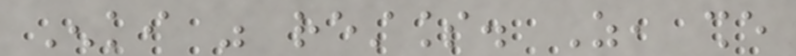Enki was restless. As, she
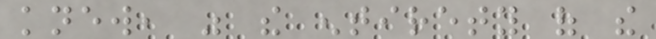knew, was the entirety of the
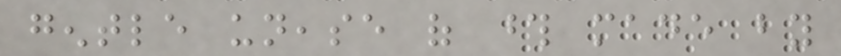gentle unease of those made by
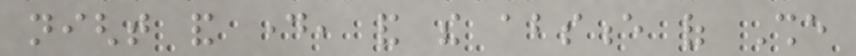night and day, and the absence of She
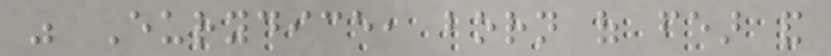was Eurydice, born of fear and
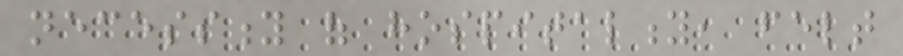necessity of hospitality, felt
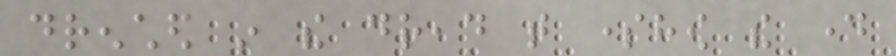drenched in the dread that somehow the day
